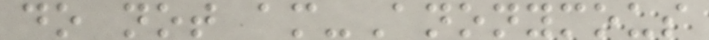do not am-Anonymous
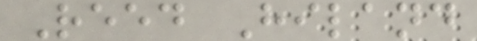Reed Hiland
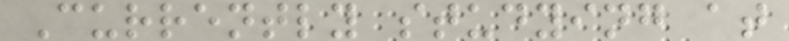Currently studying at
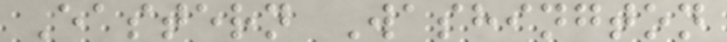Eastern Washington
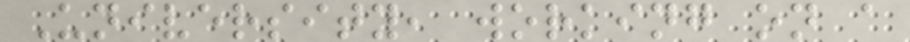University, working on a
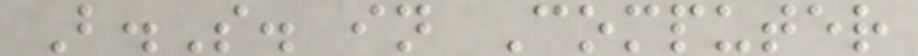B.S. in Computer
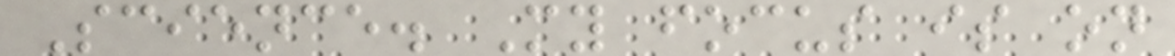Science. My focus is on
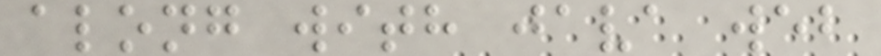along with java web
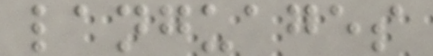languages
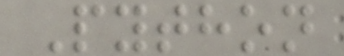Python
